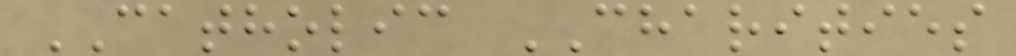CATHOLIC CHARITIES
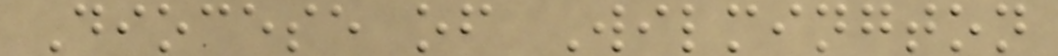Diocese of Wilmington
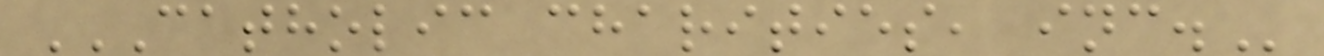CATHOLIC CHARITIES, INC.
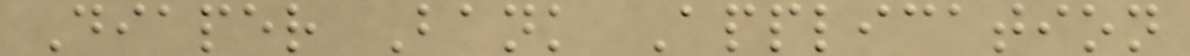Diaper Bank Application
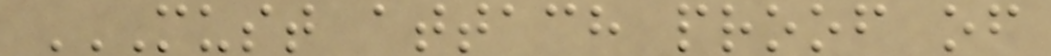MUST ATTACH PROOF OF
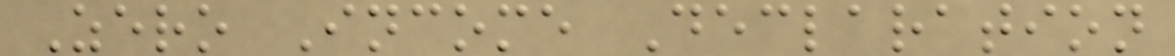Zero Income Declaration
